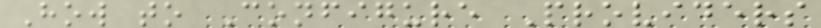How to Configure Providers
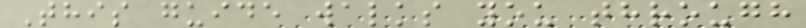This guide walks you through
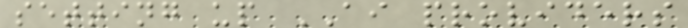setting up AI providers
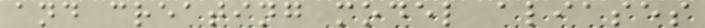and creating model aliases
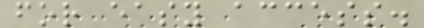for easy access.
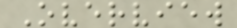Overview
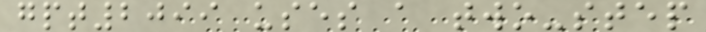gpt2099 uses a two-step
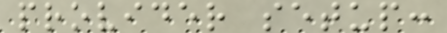provider setup:
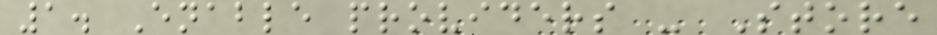1. Enable providers - Store
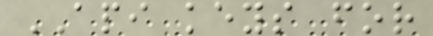API keys for
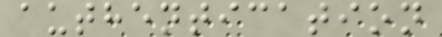authentication
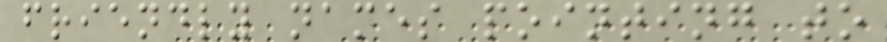friendly names pointing to
